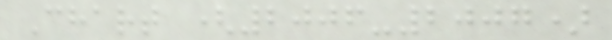Chart (2006-2007)
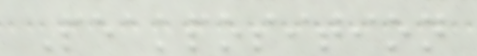Peakposition
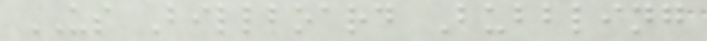US Billboard Bubbling
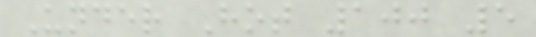Under Hot 100 5
